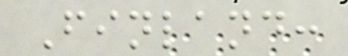Finland:
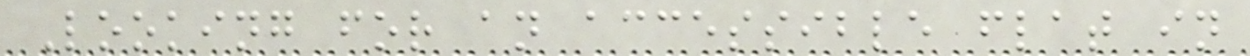Looking for an accessible flat in
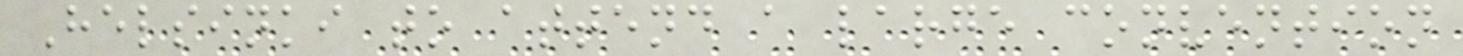Helsinki to attend a large convention
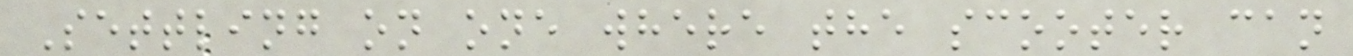Settling on one where the scooter can
